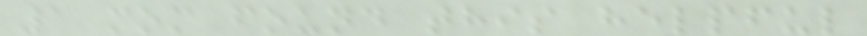1 mom found this helpful
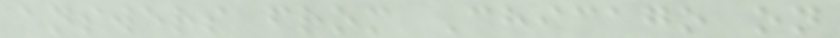answers from Chicago on
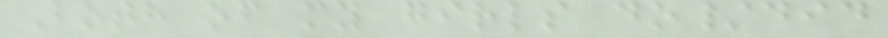Both of my girls do/did
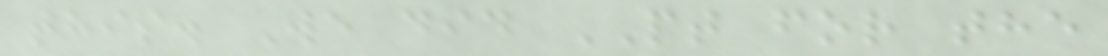this. We did PT for the
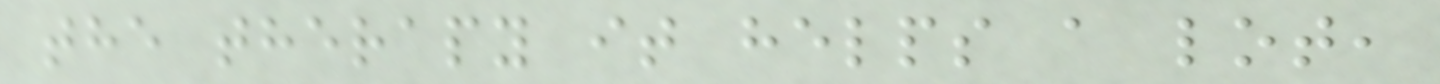the therapy it helps a lot,
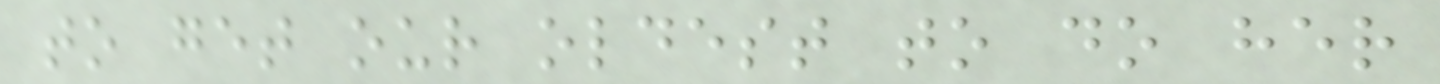to get our oldest to do her
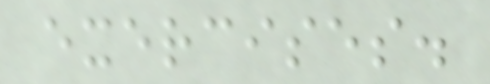exercises.
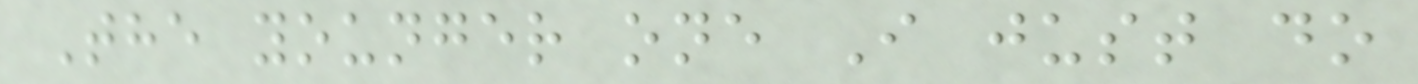The younger one I just do
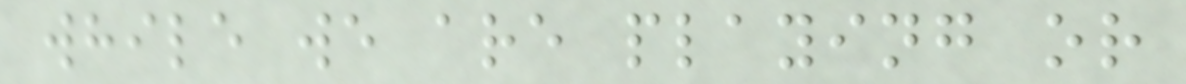while we are playing or
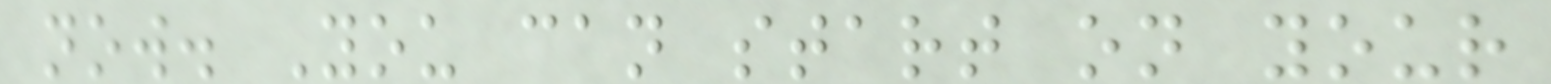now. You can start on your
